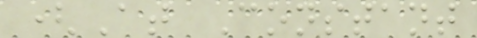(At Constant
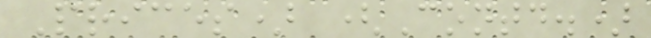Prices) (Contd.)
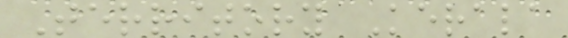Territory Kerala
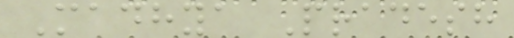Madhya Pradesh
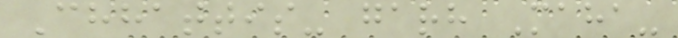Chhattis- garh Maha-
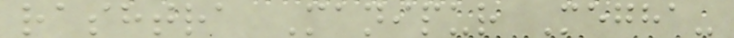rashtra Manipur Megha-
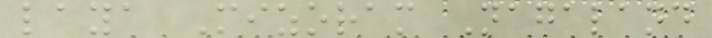laya Mizoram Nagaland
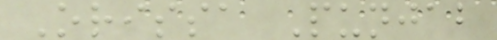Orissa Punjab
